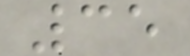35
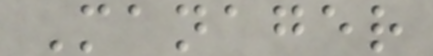Manager
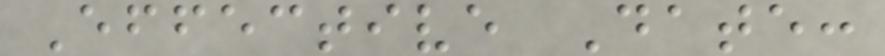Effective Date:
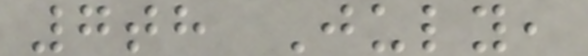7th July,
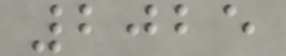2025
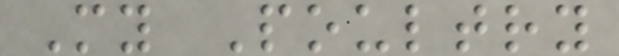My Poultry
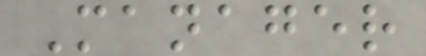Manager
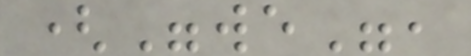("we",
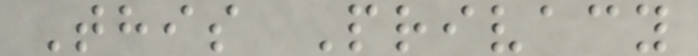This Privacy
